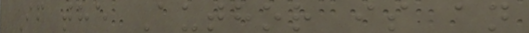If the Author is an
